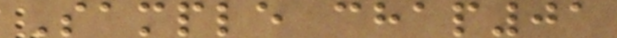Sample chap01
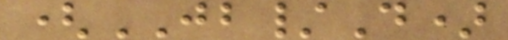(JB/D)
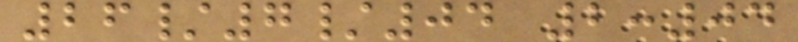26/7/04 2:04
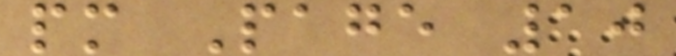pm Page 10
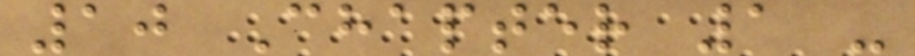10 Chapter 1 -
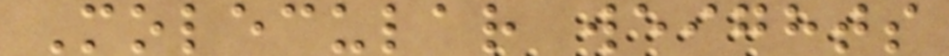Molecular weights
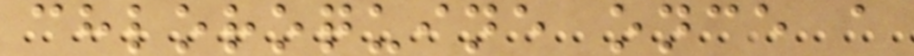chloroquine once a
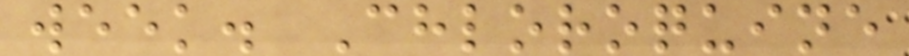week. Chloroquine
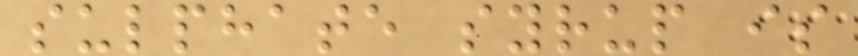sulphate syrup is
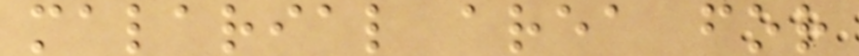malarial area for
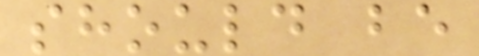should be
